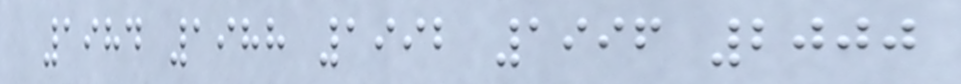1984 1988 1992 1996 2000
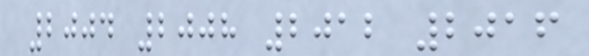2004 2008 2012 2016
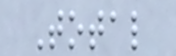Total
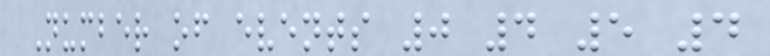Number of events 0 4 5 4
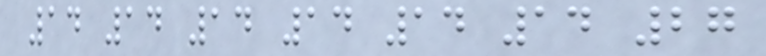14 14 14 14 14 14 27
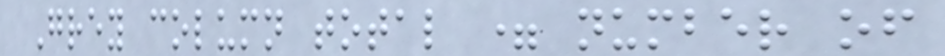Grey column total = number of
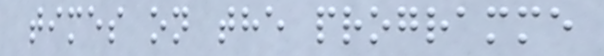times on the programme
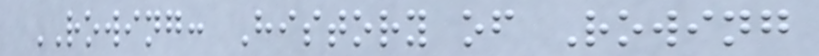ROWING: History of Rowing
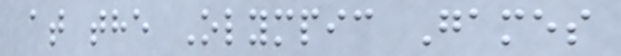at the Olympic Games
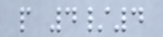p 4/4
